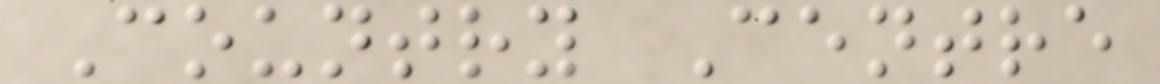Country Centre
